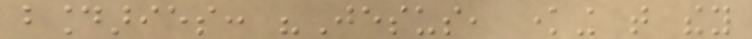boundaries: "Jesus, knowing that they
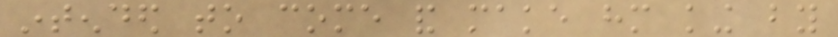intended to come and make him king by
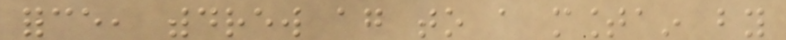force, withdrew again to a mountain by
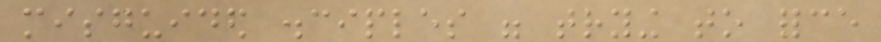misguided disciples were trying to force
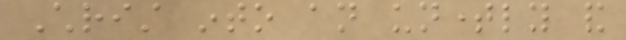Christ into an untimely and
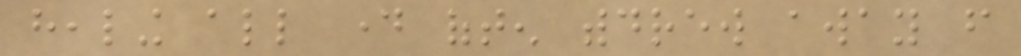healing all day often withdrew away from
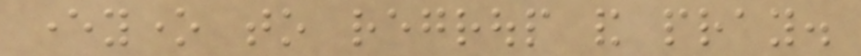everyone to regroup and pray.
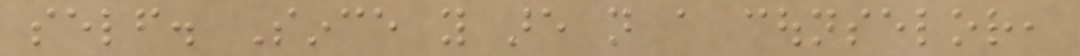self. Since you are not a counselor,
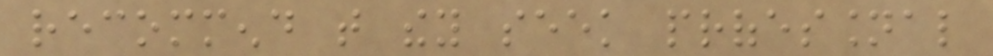recommend that they seek professional
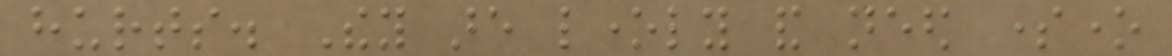hurts. They are lonely and need someone
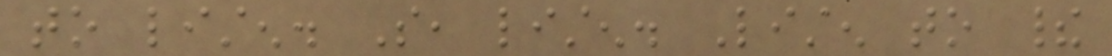to listen. So, listen. Listen to their
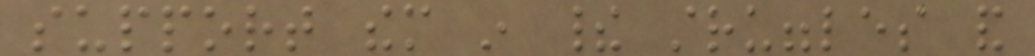support them in their struggles and
